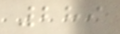289
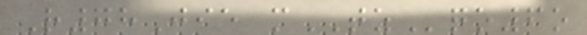R78Jie mTZqo6o
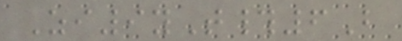Zi9yT#6B
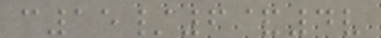c15/6&4v
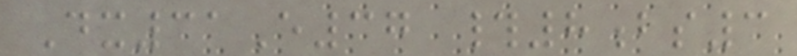Dx31E37 #8bs3
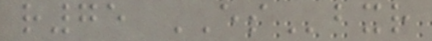r75 ESbxr
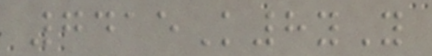7415K8yY
